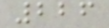226
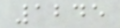1245
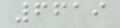6619
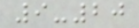9-20
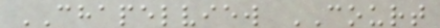CHAPELVIEW COURT
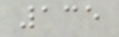135
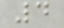4
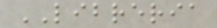LIBRERIA
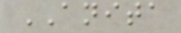ANITA
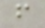f
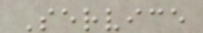Service
